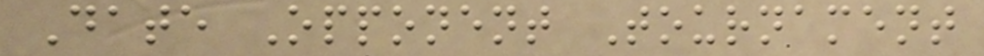Date Opponent Tournament
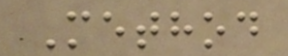Method
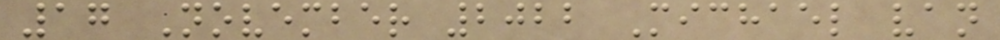17 November 2022 Michael van
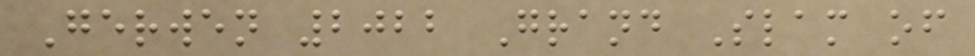Gerwen 2022 Grand Slam of
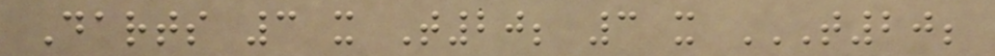Darts 3 x T20; 3 x T20;
